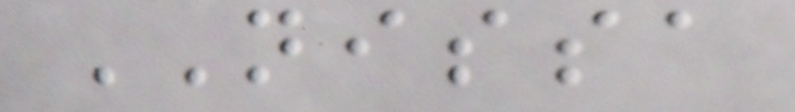NISSA
